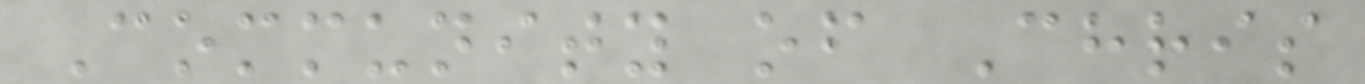Community of Chris
